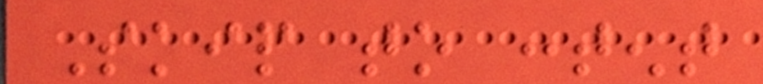Skip to content
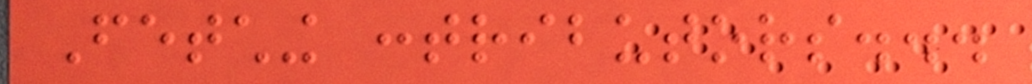Fetching contributors...
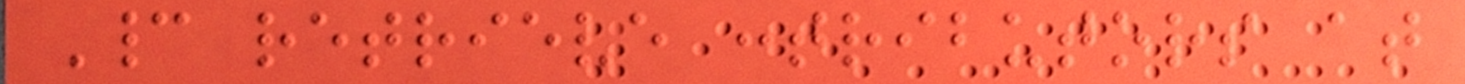Cannot retrieve contributors at
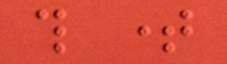this time
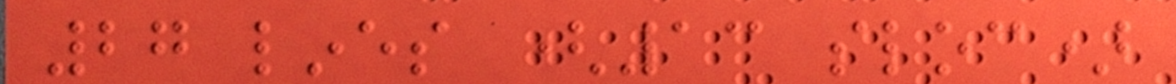27 lines (13 sloc)
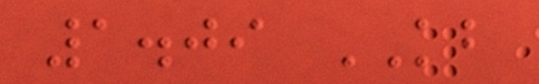1.09 KB
